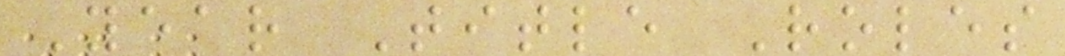Year Title Roles
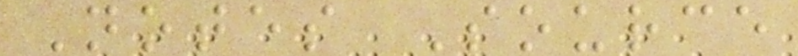Notes Source
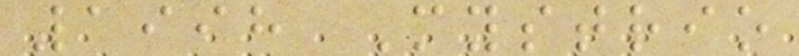1998 Mystrio
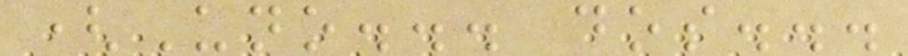(Uno... dos...
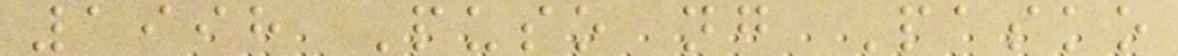1998 Puso ng Pasko
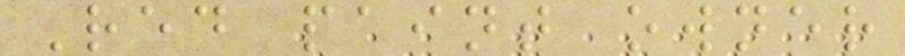Red paint owner
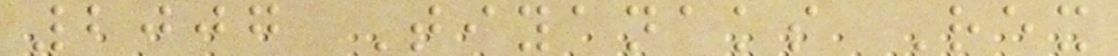2007 Tiyanaks Rex
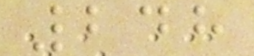248
